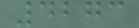4273
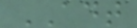ADT
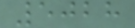5028
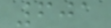601
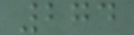274
